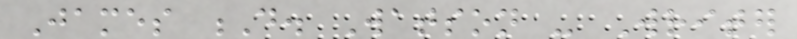James D. Watson - Writer
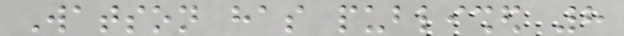Watson has published 8
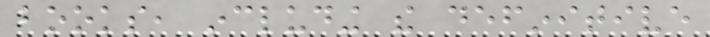books, including the definitive
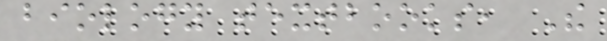biology textbooks, The
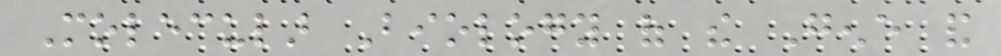Molecular Biology of the Gene and
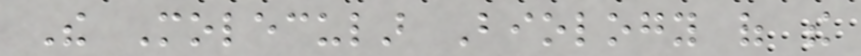The Molecular Biology of the
